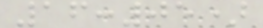16:05)
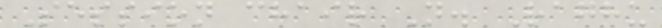Session chair N. Raghu
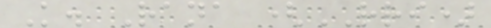K. Rana (RRI)
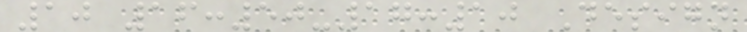10 16:50-17:10 Design
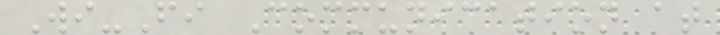Wi-Fi Communication at
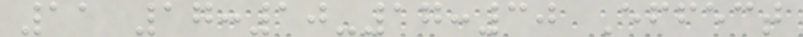11 17:10-17:30 Effect
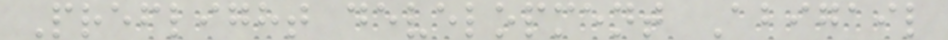Preflight development Abigail
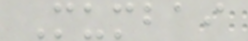Mumbai
